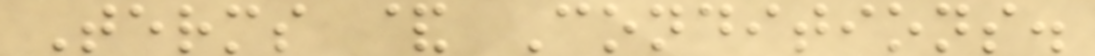Terms & Conditions.
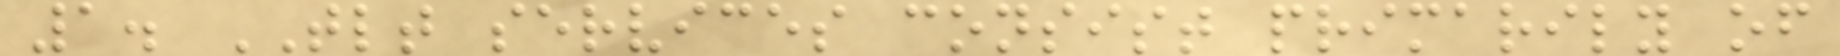1. TLT services consist primarily of
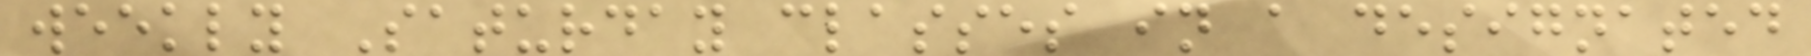weekly Saturday classes in a designated
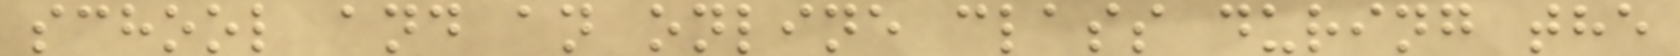school and an online class during the
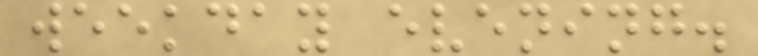weekday evening.
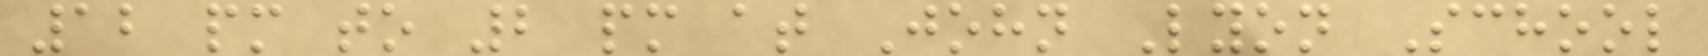12 pm to 2 pm at John Lyon School
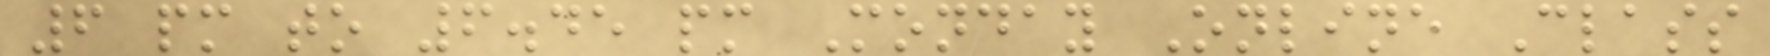6 pm to 6.45 pm Monday Online Class
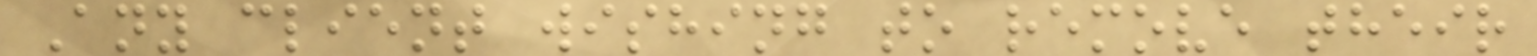Any client wishing to remove their
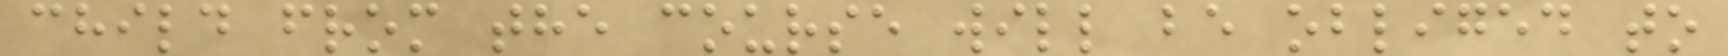child from the course will be obliged to
